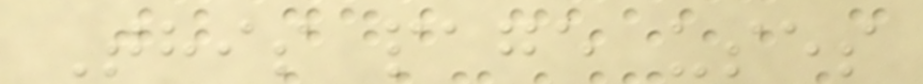This page uses
